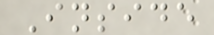Inside
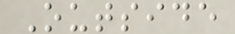Outside
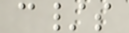c/s
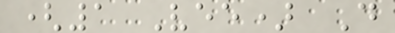(1 Vee) D
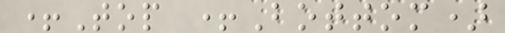+Top +Bottom)
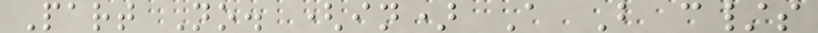Part No. (in) A B c/s
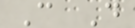C D
